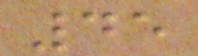45
